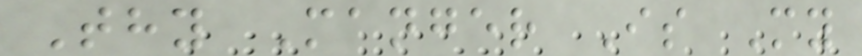Thy Manger Is My
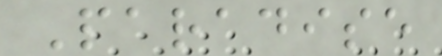Paradise
